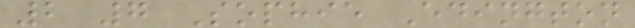2 7 Sophie Edington
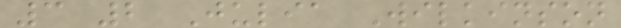3 2 Julia Wilkinson
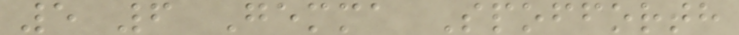5 6 Gemma Spofforth
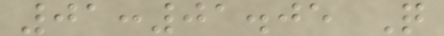01:01.05 Q
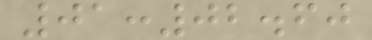01:02.60
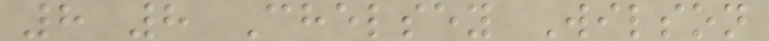8 8 Chelsey Wilson
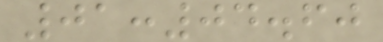01:04.60
